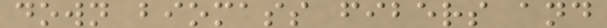down biomass fibers and
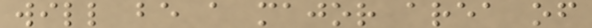will be a major area of
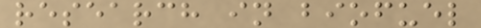research in biofuel
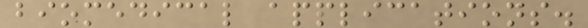biomedical applications.
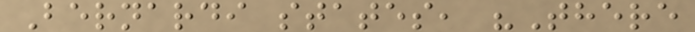Bernardi states, "There
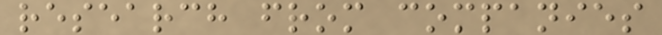research from companies
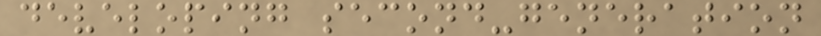developing second-generation
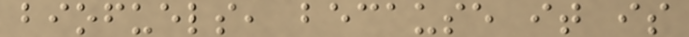biofuels, because it is
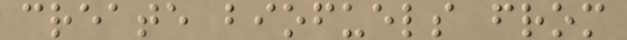create biofuels from
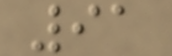91
